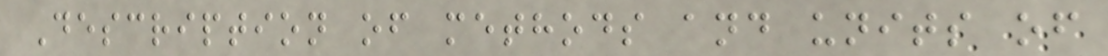Description of methods and units of
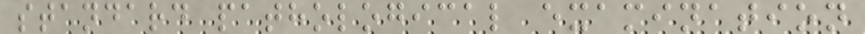standard pathological examination
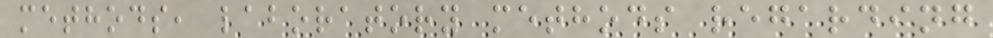methods, laboratory methods regarding
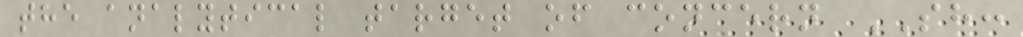the analytical target of concern SH:
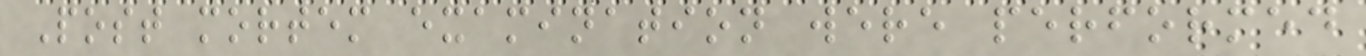Post mortem examination were performed
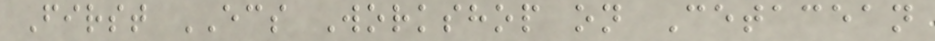First ECS Workshop on Cetacean
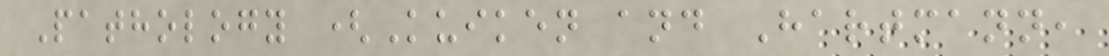Pathology (Kuiken and Hartmann,
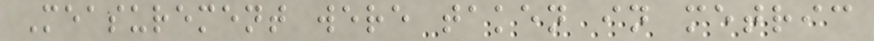Measurement were taken in metric
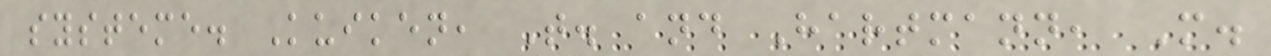systeme. Kuiken, T. and Hartmann, M.
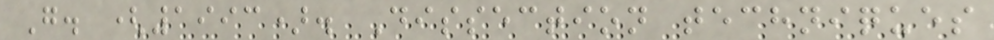G. (1993). Dissection techniques
